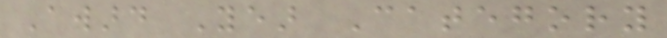Award Year Category
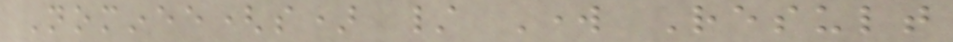Nominee(s) / Work Result
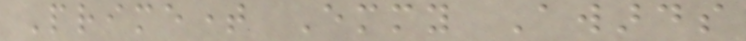Primetime Emmy Awards
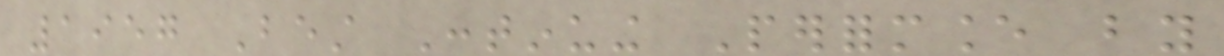1957 Best Continuing Performance by
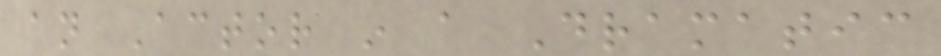an Actor in a Dramatic
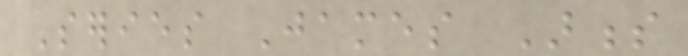Series James Arness
